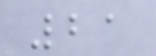21
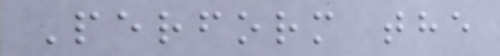Perform the
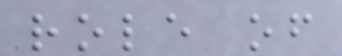role of
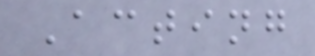Acting
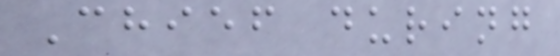Chief during
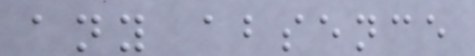any absence
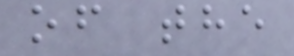of the
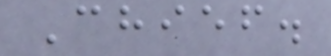Chief.
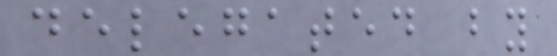delegated by
